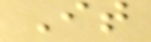It
